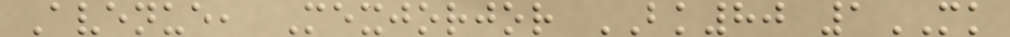Avenue, Mexjorjor BK80 1MK
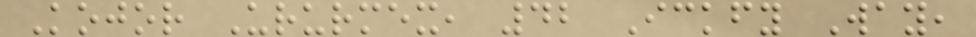Kojor Ururmex, 42 Ickfy Way,
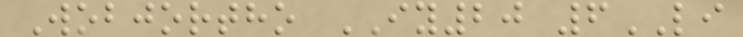Wobjortho IY20 6LI
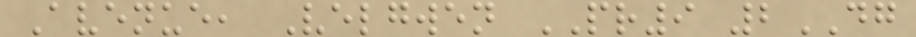Avenue, Velgwen PR9 2DG
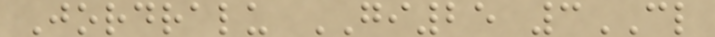Jordralu GI25 3CL
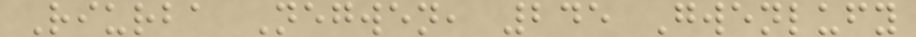Riurba Negwen, 245 Gwenlufy
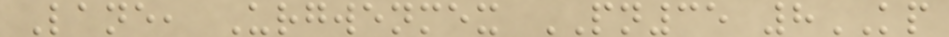Lane, Urgwenmex PN35 8KP
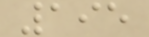195
